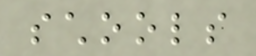schools
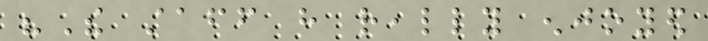"The staff have really enjoyed
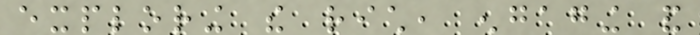exploring the rich, engaging and
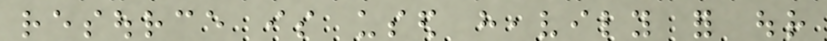resource is used heavily for our
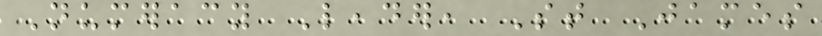Numeracy Leader, St James
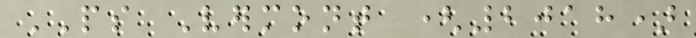PS Vermont (2018)
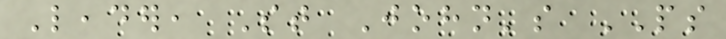Leader, St John's PS
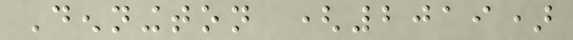Dennington (2019)
